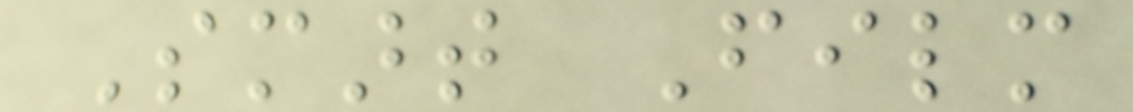Smart Film
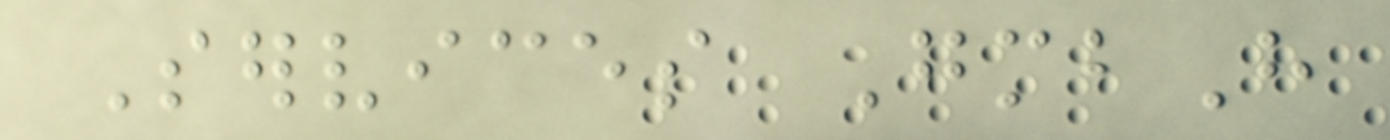Services GmbH
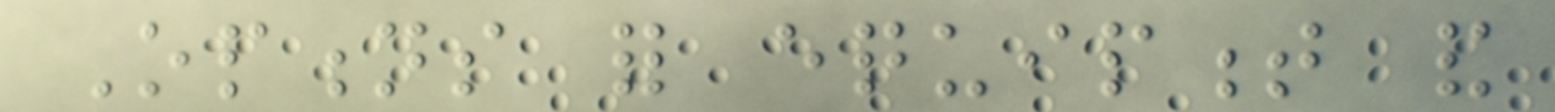Options for equipment and
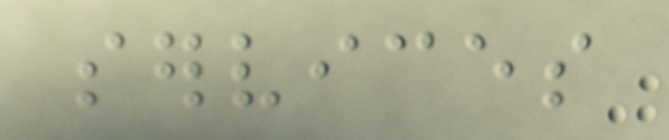services
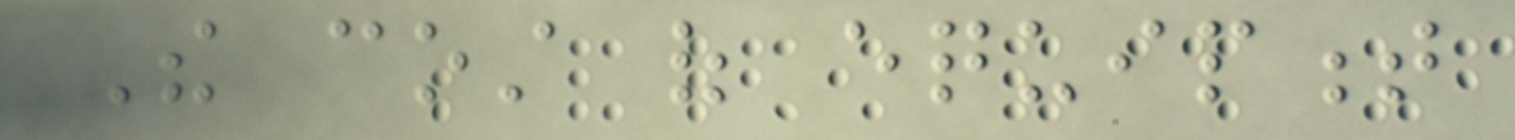The cost of equipment
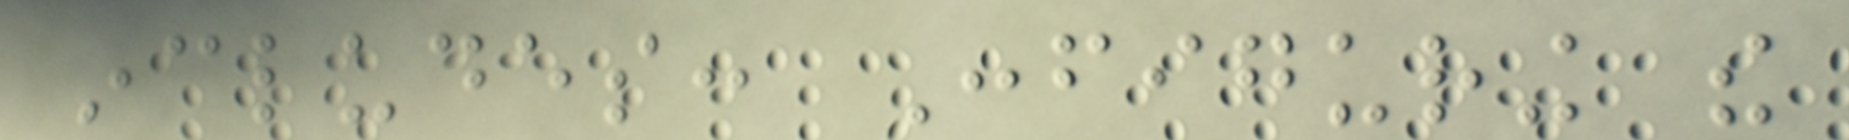includes: Configuring the
